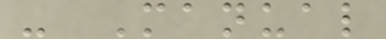- Manual
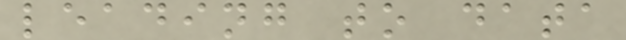leading to data
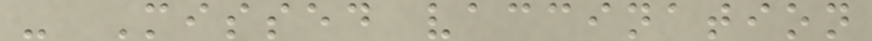- Missed vaccination
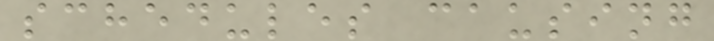schedules causing
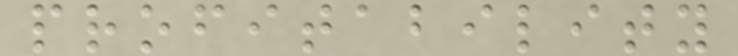profitability
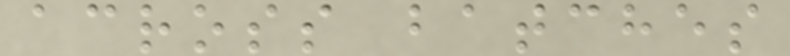across batches
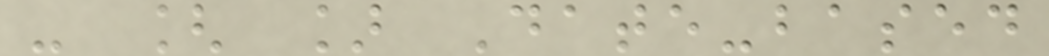- [ ] Date-based
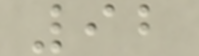92
